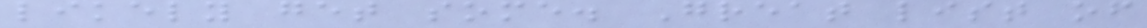likely get some. Great list of
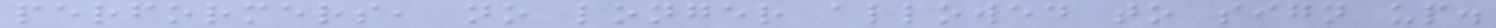performers, no longer allowed to sign up.
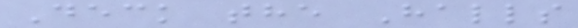Deck the Halls
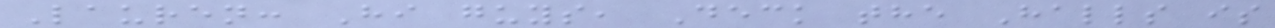Lauren: Hi guys, Deck the Halls is
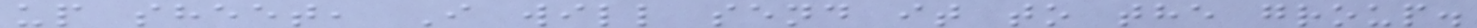up sheet, I will send it to the group.
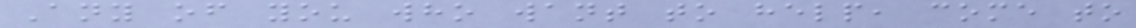Any of you who want to help, come to
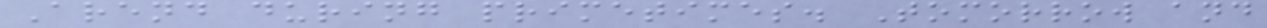Arend during primetimes. Tomorrow and
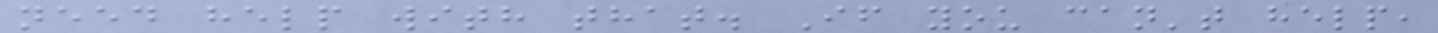need help with that. If you can't help,
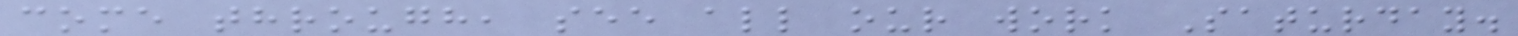come through, see all our work Saturday.
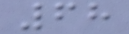68
